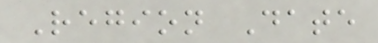Region Date
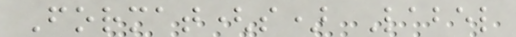Format(s) Label
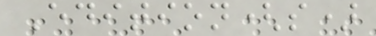Edition(s)
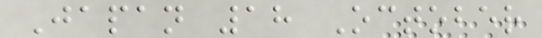Japan 18 October
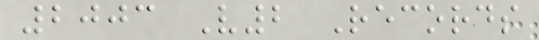2003 V2 Records
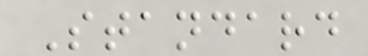Standard
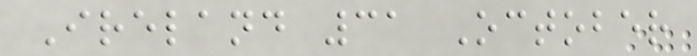Ireland 31 October
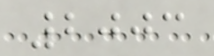2003
